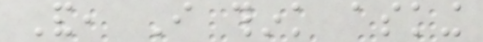And, I think asking
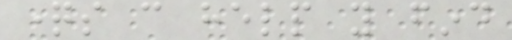questions can help you find
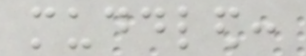muddled:
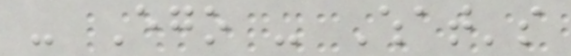- Ego - What's
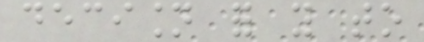decision for you to
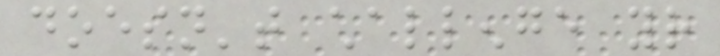doesn't challenge your
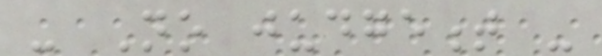- No judgement -
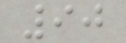90
